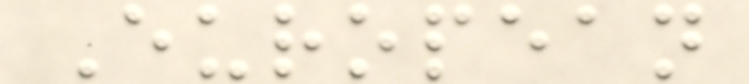European
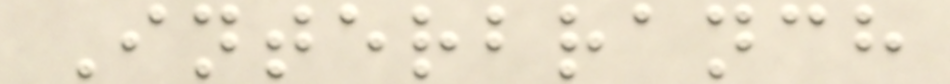Interbranch
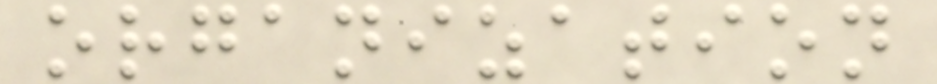organization
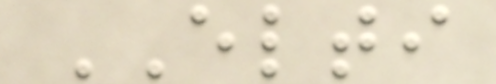ELTI
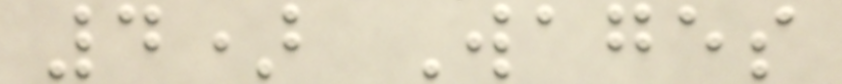4) Wages
